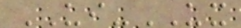UI-UX
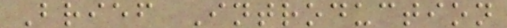Brief Introduction
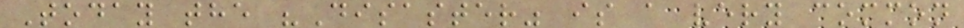Today the "Disaster" is a very common
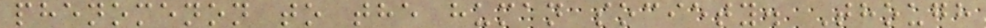phenomenon to the human society. Though
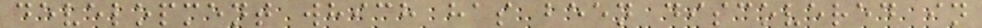development which has been discovered in
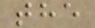the
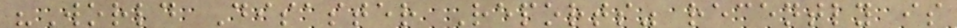"World Disaster Reports" recently is
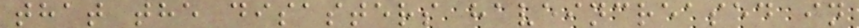that the disasters haveincreased in
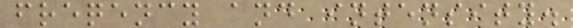freqency and intensity.
